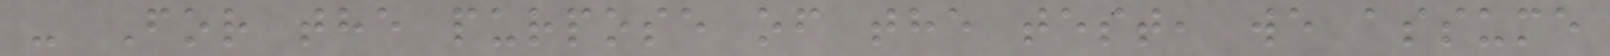- For the purpose of the test, we assume
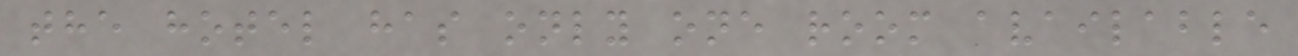the hotel has only one room available
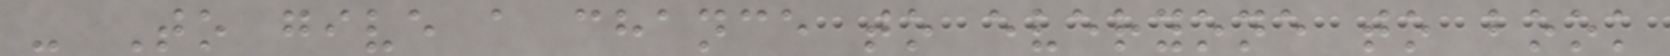- To give a chance to everyone to book
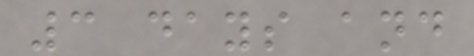3 days and
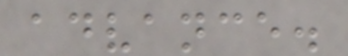advance.
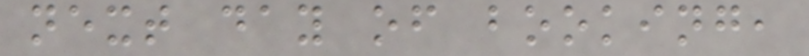next day of booking,
